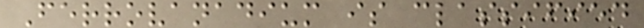Ferrovanadium is classified
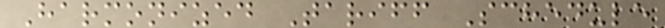Harmonized Tariff Schedule
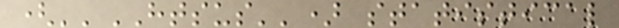(''HTSUS'') statistical
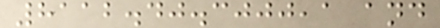8112.40.3000,1 and
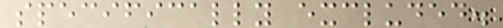specifically excluded.
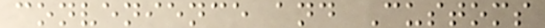convenience and Customs
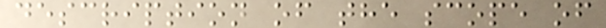description of the scope of
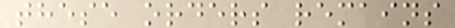these orders remains
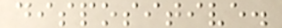dispositive.
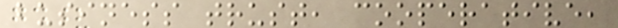business trust, cooperative,
